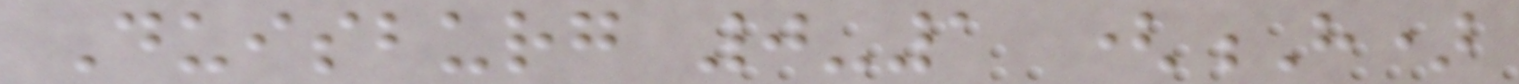Duisburg 0-1 (H)
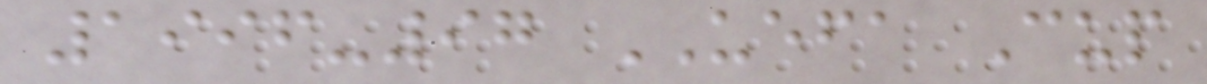1996-97 UEFA Cup
